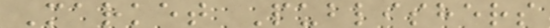Market Publishers
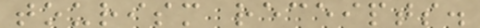tourism receipts.
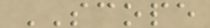SCOPE
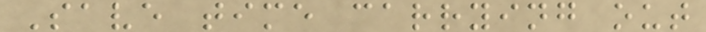Save time carrying out
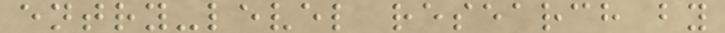entry-level research by
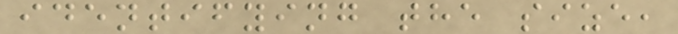identifying the size,
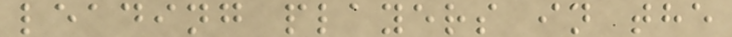leading players in the
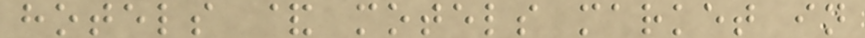hotels & motels market in
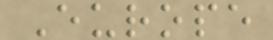Europe
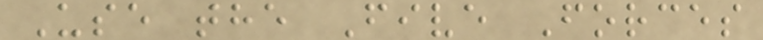Use the Five Forces
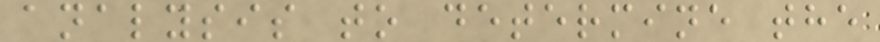analysis to determine the
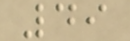49
